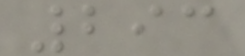293
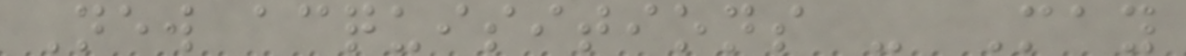New acquisitions - May
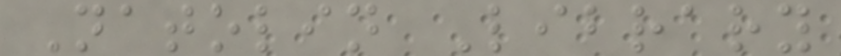Natolin Library
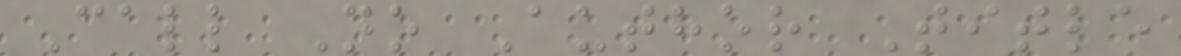Call No Author Title
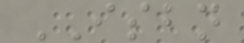ISBN
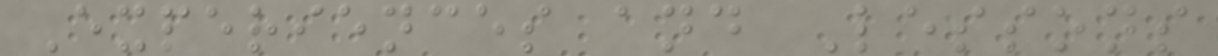Experiences and Lessons
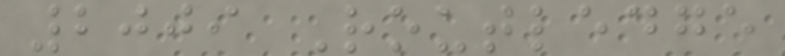2009 Routledge
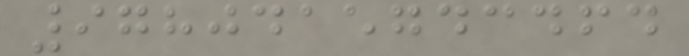9780415743464
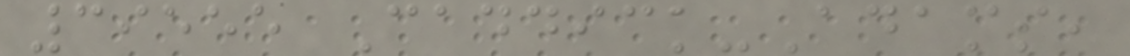39555 Caddick-Adams,
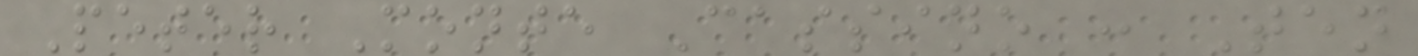Peter Monte Cassino : Ten
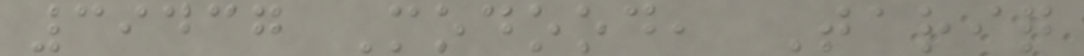39437 Modood, Tariq
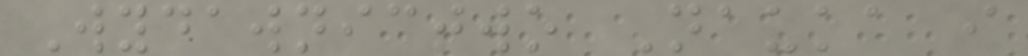Wydawnictwo Nauka i
